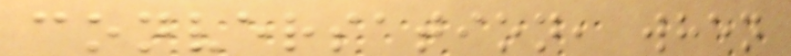conversation, when
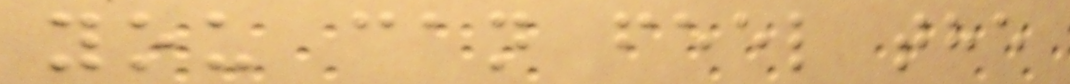you can feel the
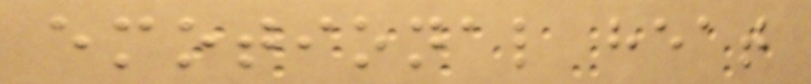emotional heat
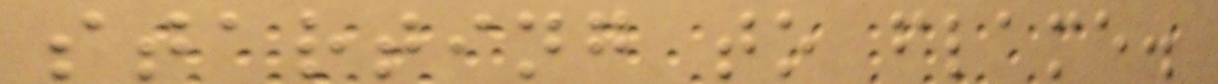starting to flame.
